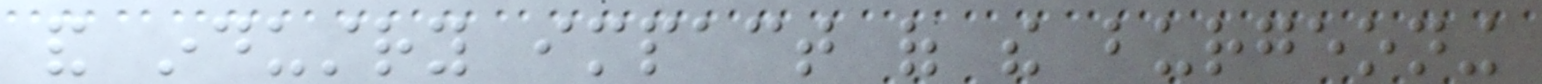and industry impact of the burgeoning
